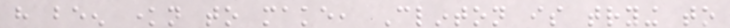have been known to make, Clinton is trying to
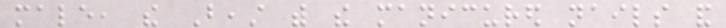male, the Beast with the manicured nails and
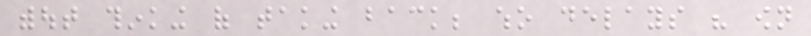without thinking of taking back; who delays his own
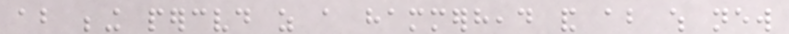about being perceived as a hammerhead and about which new
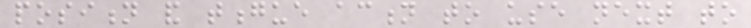position and tongue action to use next to
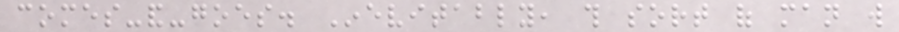comes-and-goes. Inevitably, this sort of man will
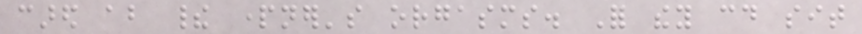cared about their partner's orgasms. For they could sit
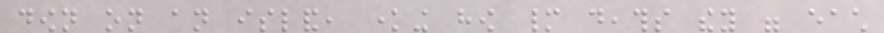down on an island, knowing how many deaths they were each
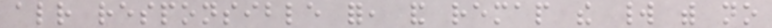already responsible for, and remap the world with no
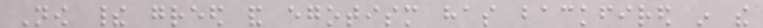Now their greed and egotism has backfired in the
